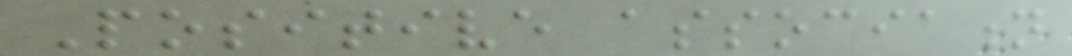Positive association
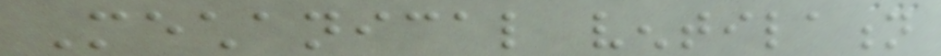Mechanical ventilation
